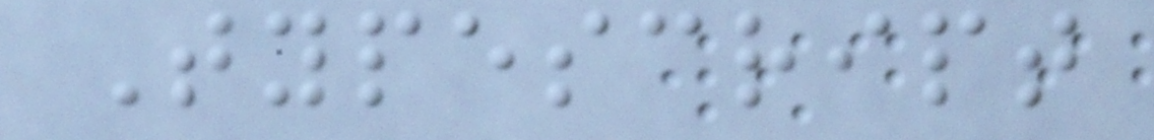Typescript
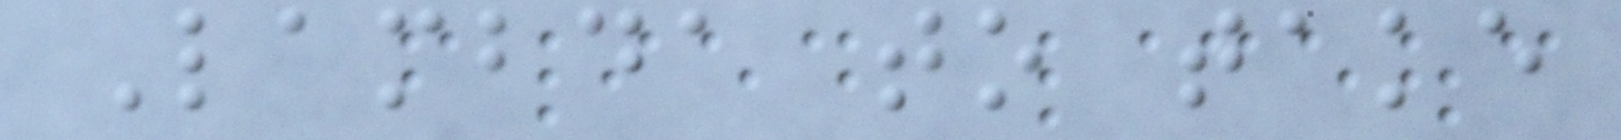Lambda to take
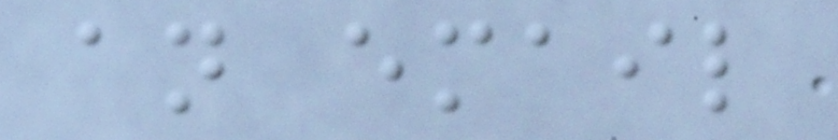an email
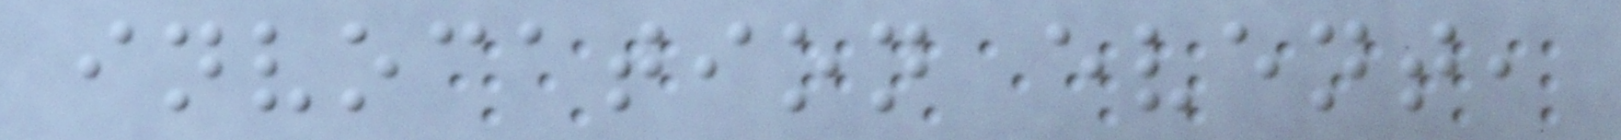invocation event,
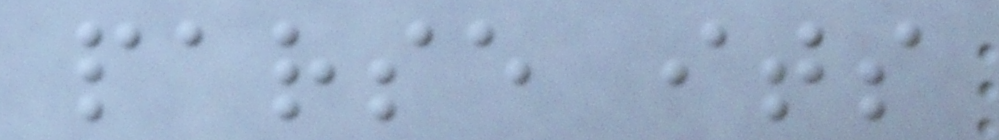parse its
